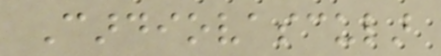Cardiovascular
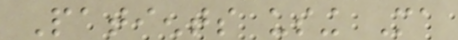Patients using Ma
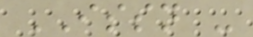ISSN -
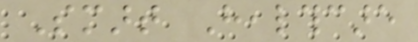Smart Healthcare
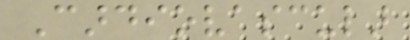Cardiovascular
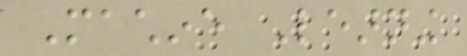Machine Learning
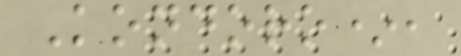Kondoro*,
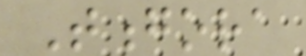Tongora
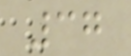37
